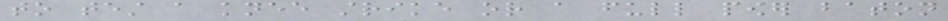to test a knee strike or a full power baton
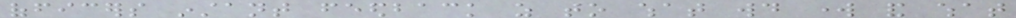officers instant feedback as to what would work and what
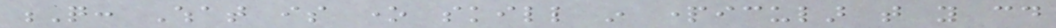Q: What is one skill in particular that you could
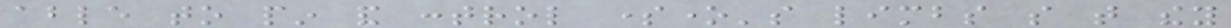able to pin and control someone's limbs so that they
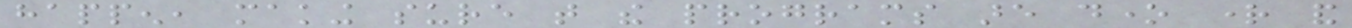happen, making sure that the programs are done right and
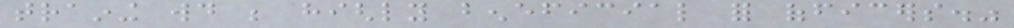training would be highly beneficial for officers."
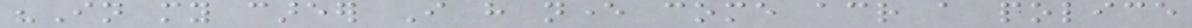"In my career I have never come across a police
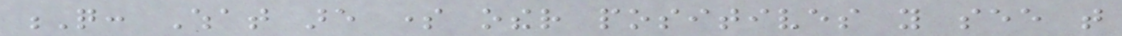Q: What are some other positives you see that
